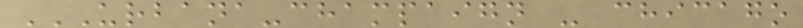URBANA-CHAMPAIGN - CHICAGO
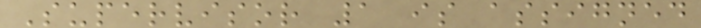Supervisor 1 is assigned
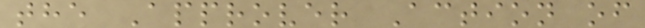the Approver Action of
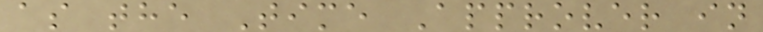as the Time Approver in
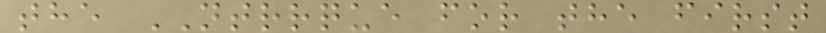the NTRRQUE for the first
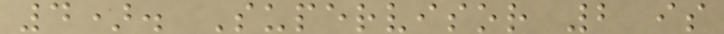4). Supervisor 2 is
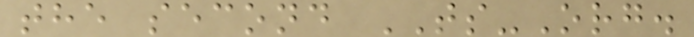the second TS-Org.
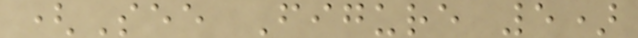(See Figure 5)
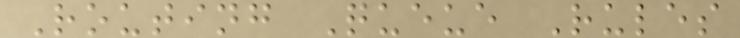Routing Queue Rules
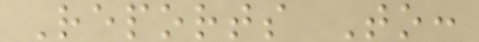Reports To:
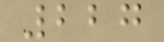227
